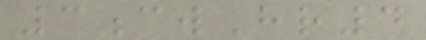3cwHr4
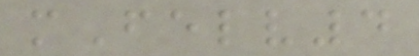mFelv4
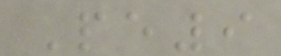Pe9
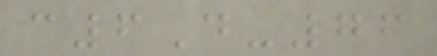c6D-76
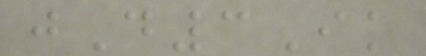jD3Ik
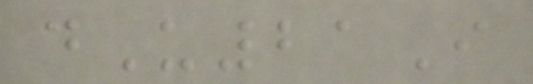dU21I
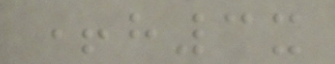+h3x
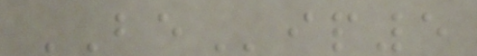BEip5
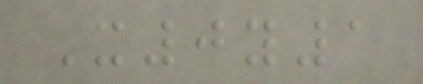X0y1
